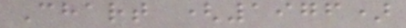Chart (1976)
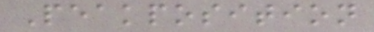Peakposition
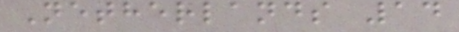Netherlands 14
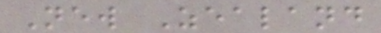New Zealand
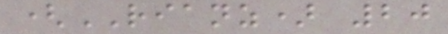(RIANZ) 20
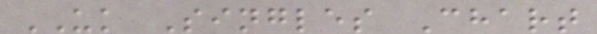UK Singles Chart
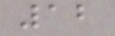12
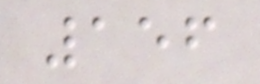156
